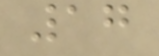17
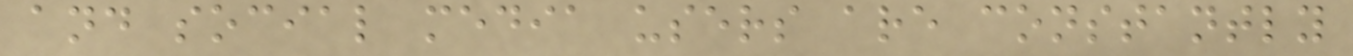and social media users are constantly
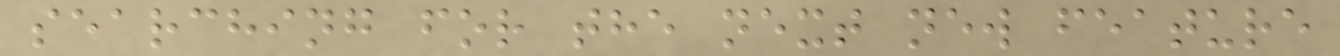searching for the next new feature
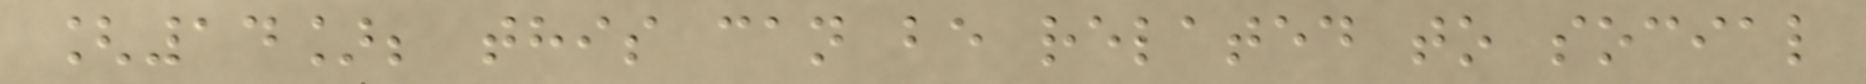[14]; this can be related to social
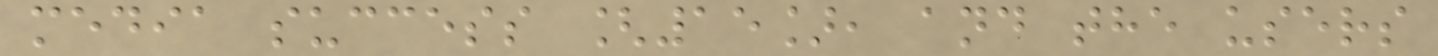media success [15], and the users
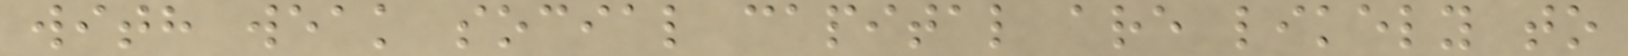with weak social capital are likely to
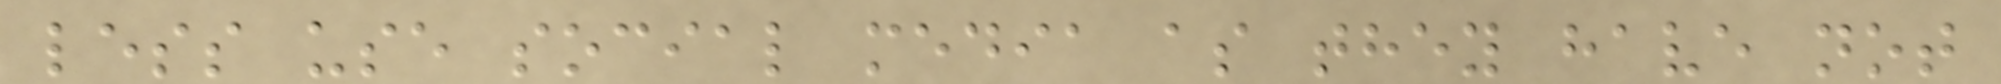less use social media as they have not
